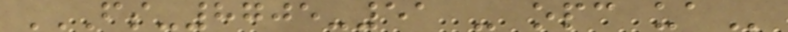FS-8705-51 - OPC UA
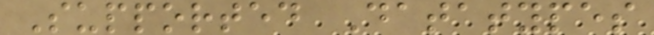Supported Datatypes
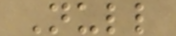Null
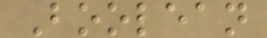Boolean
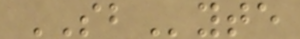SByte
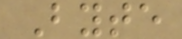Byte
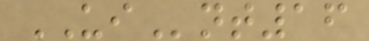UInt16
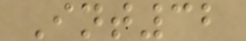Int32
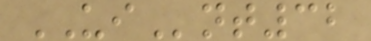UInt32
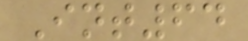Int64
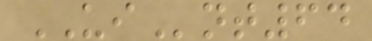UInt64
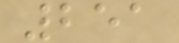251
